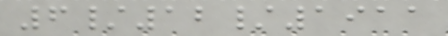6/12/1911
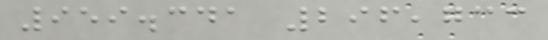959.341 296,733
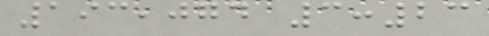193,074 3:23
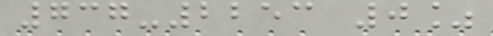737-2253 0%
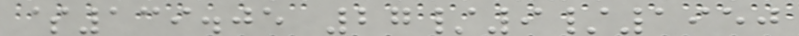$139.05 27/9/1950
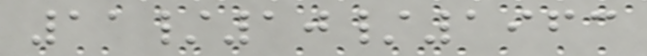11/10/1963
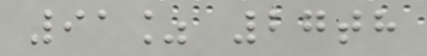91% 27th
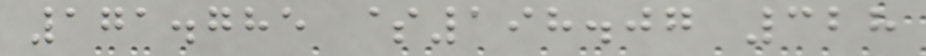171.785 $198.07 328
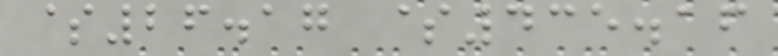$26.17 $435.16
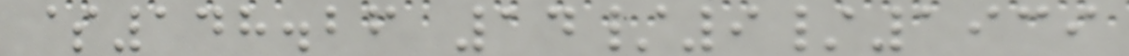$148.26 14/9/1939
